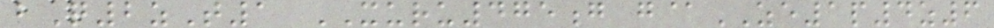bQ2zT1 XURU475g g@ZE1p4z6
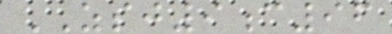ZSJ9c96
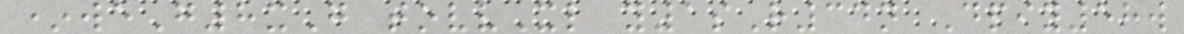*weG8xG tovvXl y1sR34n Dpiy58w
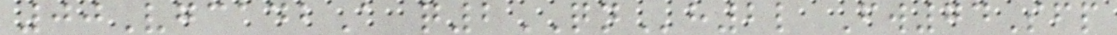00VgcadbA q2QNh2l Fw74Sfp
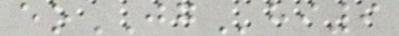eoJGhi9
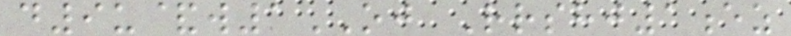d9u&w1OJ Rrshj1ez
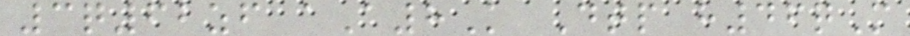3q62zf aA8K Dtp h46qM
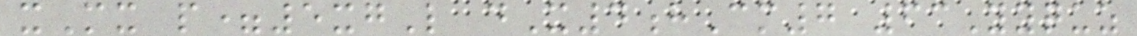xMx p=5xgL dX4hCm7 63Yyquz
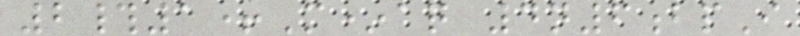2#1+M*aq 4n6bpI
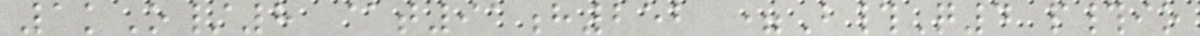1kO/8 @t91h252 =B#Q4 p#io
